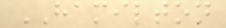HAMILTON
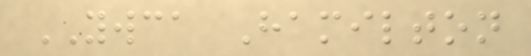YWCA Hamilton
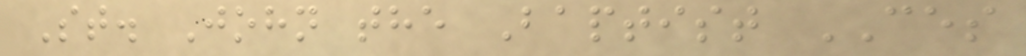St. John the Baptist CES
